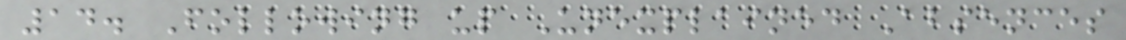14. Following up Unexplained Absences
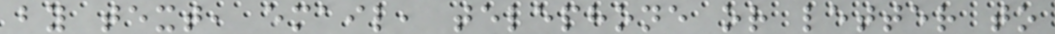by text, email, telephone or letter to
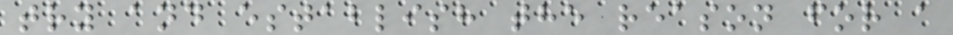try and establish the reason for a
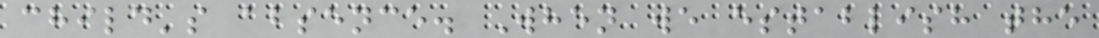child's absence. When we establish the
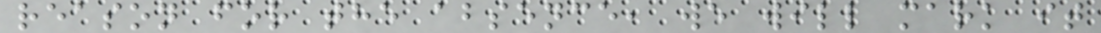reason for the absence, we will mark it
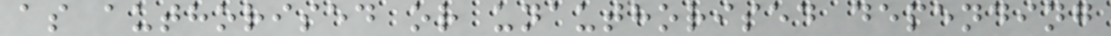as authorised or unauthorised depending
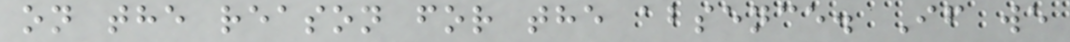on the reason for the absence. If we
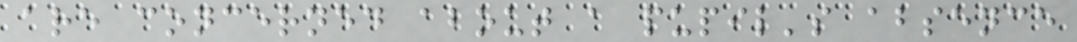are concerned about a pupil's absence
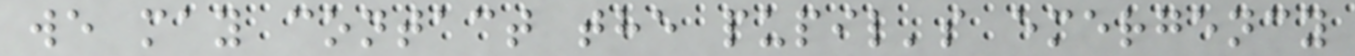we may contact the pupil's emergency
